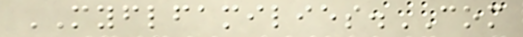MYFLFAMILIES.COM
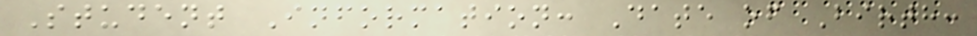Student Information: Date of Birth:
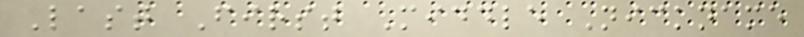Last First Middle Nickname
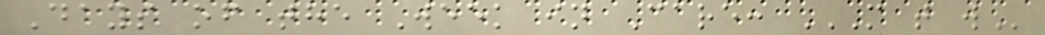Days of the Week in Care: M T W
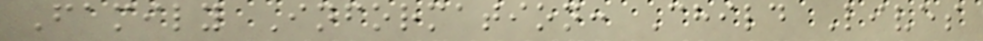Family Information: Child Lives
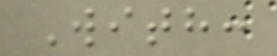With:
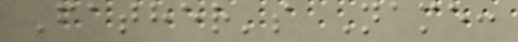Father's Name:
